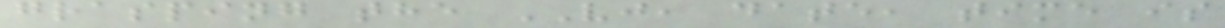grasping the VJ, date, time is
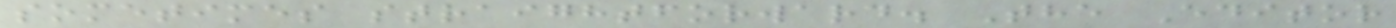sometimes straightforward. The Editor
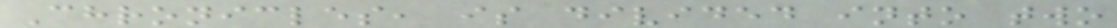Chronicles, is divided into two
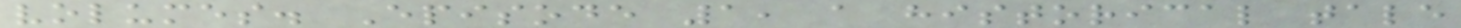volumes. Episode 1, a historical tale
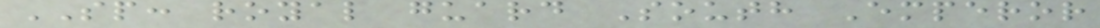SP: royal guard South Emperor
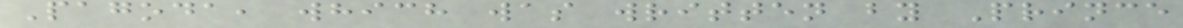Pagoda, which was written by Prince
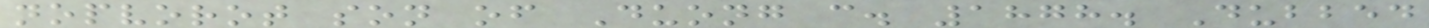nopvorot son of Duong c. 1878. Dubbed
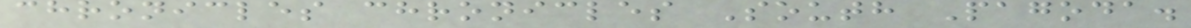chronicles chronicles South Pagoda.
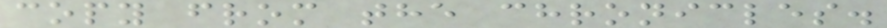copy from the chronicles.
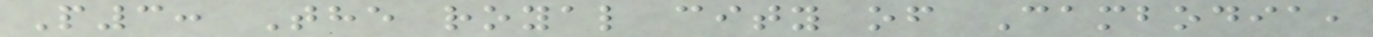P3: The royal city of Cambodia,
